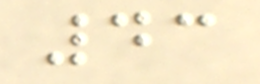43
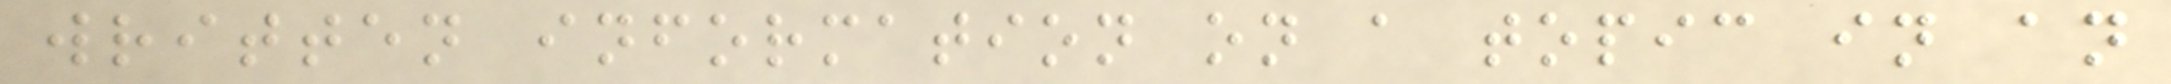written information on a topic in an
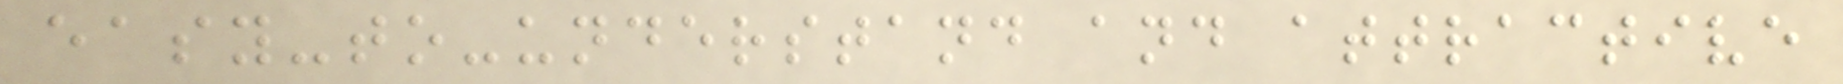easy-to-understand and attractive
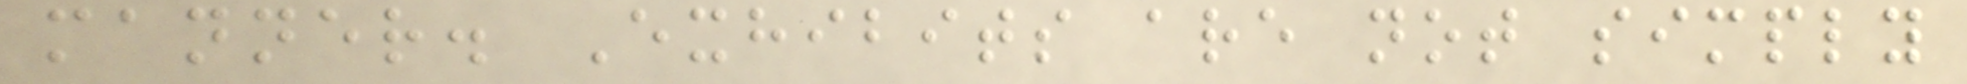manner. Exhibits are not simply
